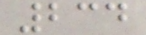234
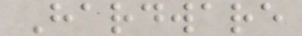Hardware
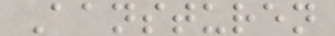Aansturen
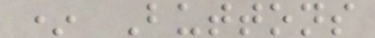* Buttons
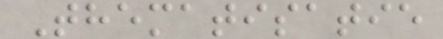Thematisatie
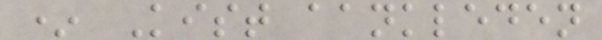* Kist aankleden
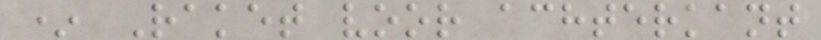* Raket voor achterkant
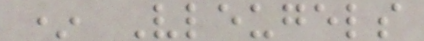* Vleugels
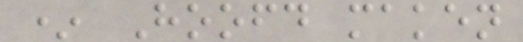* Hoofd maken
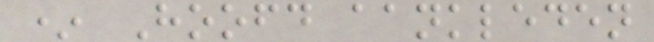* Hoofd aankleden
